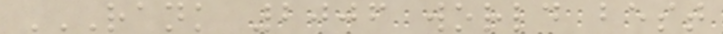RANK 2006 WORLD BEST
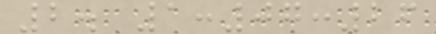2. 1:07:26
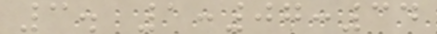3. 1:07:34
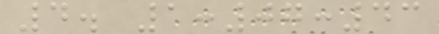4. 1:07:43
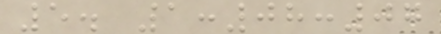5. 1:08:07
